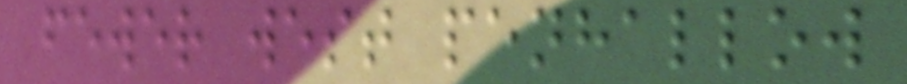fewer west penhallow
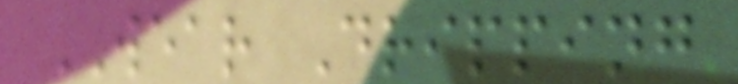WEAR Dripping
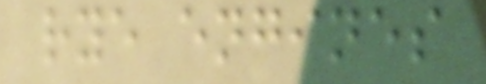rye engines
